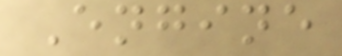Engine
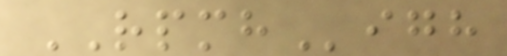RPMHigh
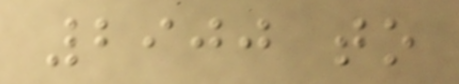2900 to
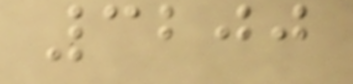3200
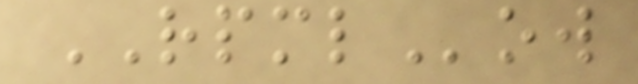RPMLow
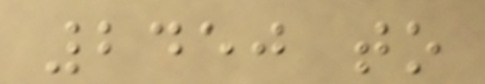2450 to
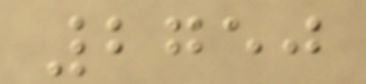2750
